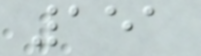151
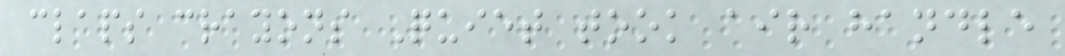claps crayons Quiet took air handle
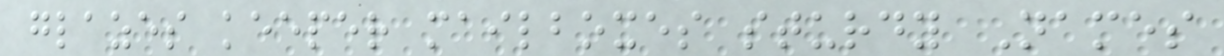glazes keeper mailboxes sturdy Names
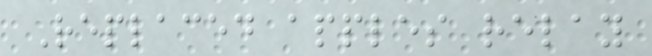Replaced apples relay
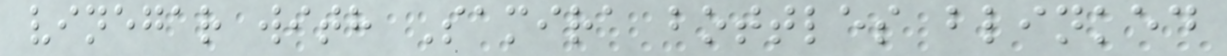vinegar with Samira bottles blinked
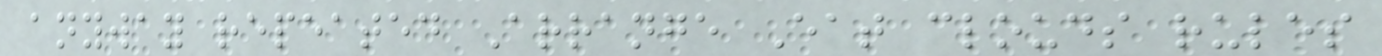anyway repeated Arrange Eat clouds rules
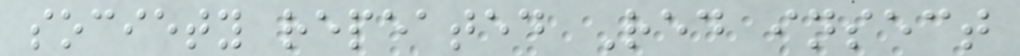society repeated Red insect
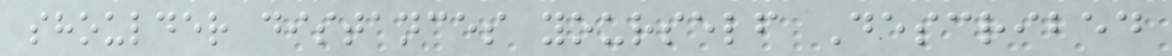shoulder distances yourself Described
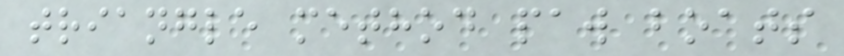triangle method paw boats
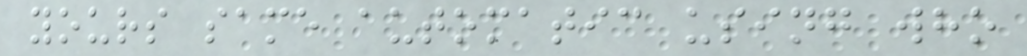yours same automatic using who
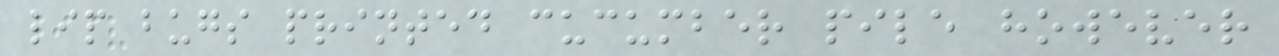lip bugs printed cucumber pile however
